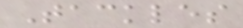Tackles
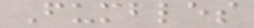Fumbles
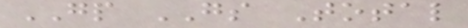GP GS Total
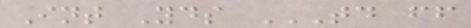Int Yds TD FF
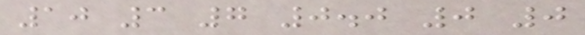10 3 7 0.0 0 0
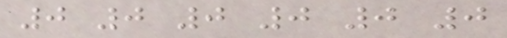0 0 0 0 0 0
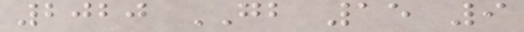2020 GB 15 9
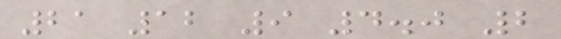21 12 9 4.0 2
